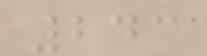243
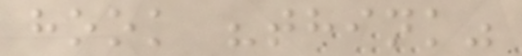hook "think"
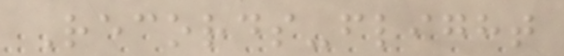Records-flight
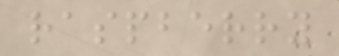raspberry
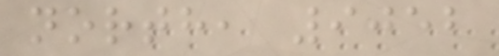north, 9052
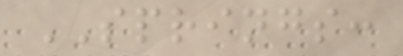SPRINGS:
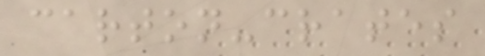carton-crates
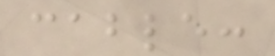cable:
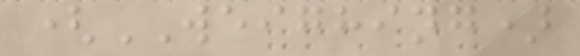(WEIGHING)
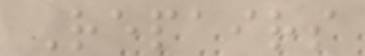Repairs
